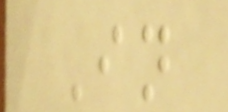In
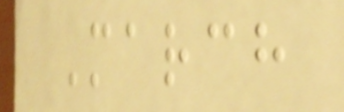March
